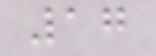17
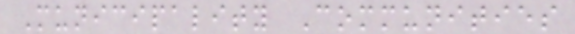Municipality Communities
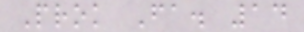Prok Fa. 14
